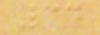34
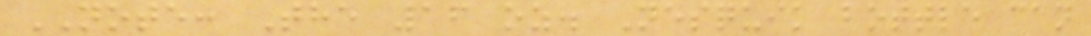NOTE: The 16 oz. Nesquik bottle can
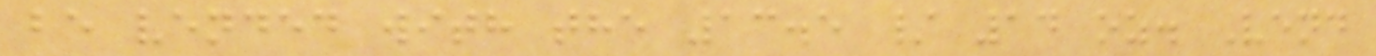be vended with the 13.5 / 14 oz. Vend
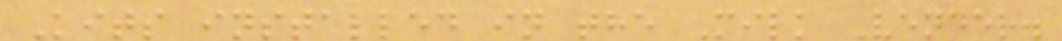Kits installed in the Milk Vender.
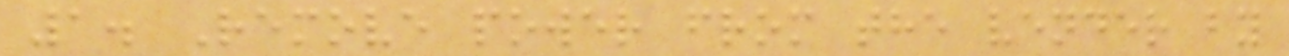1. Remove power from the vender by
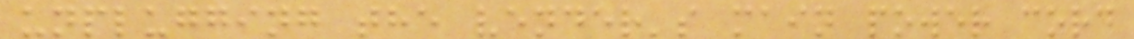unplugging the vender's main power cord
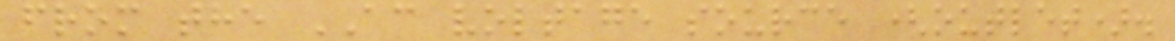from the AC voltage source (outlet).
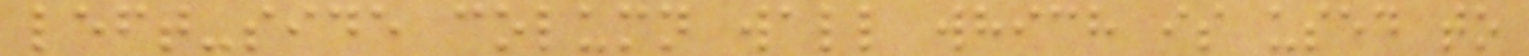left-side column wall which is used to
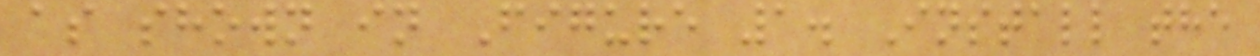as shown in Figure 1. Install the
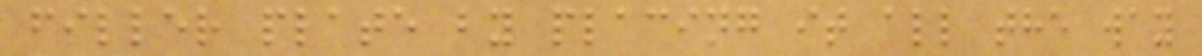filler plate by placing it all the way
